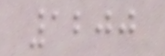1200
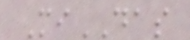MiDAS
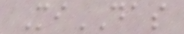MiDAS
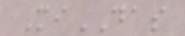MiDAS
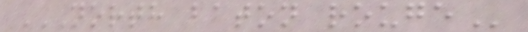NORTH BATON ROUGE
